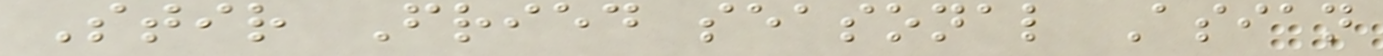Stir Fried seasonal Asian
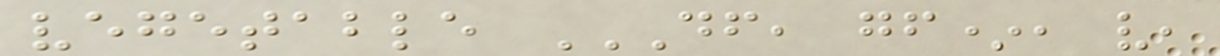vegetable DF, GF*, V,
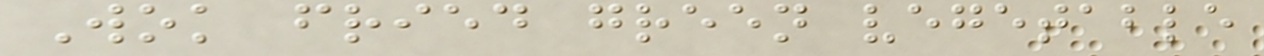Wok fried green vegetable
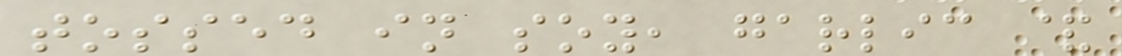tossed in soy, garlic &
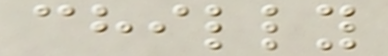chilly
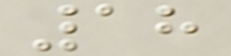18
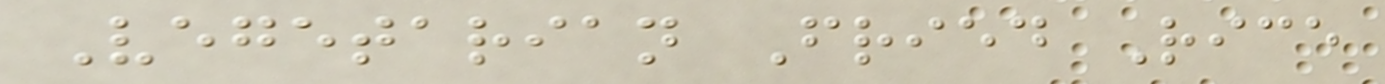Vegetarian Fried Rice
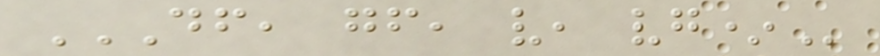DF, GF, V, VG*
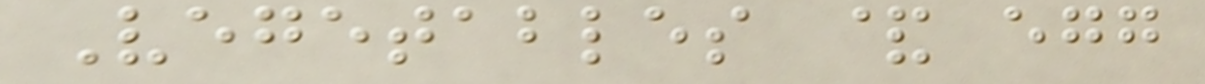Vegetables & egg
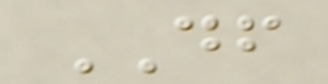DF
